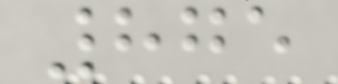875
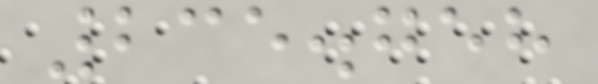235.758
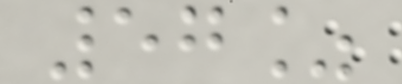57%
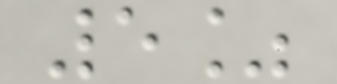5%
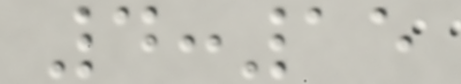4:15
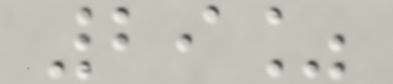29%
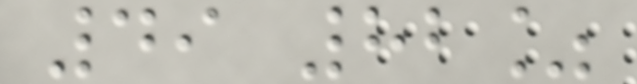49 82%
